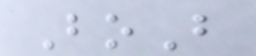BoB
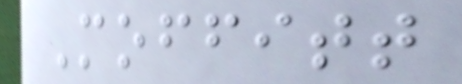Moffitt
